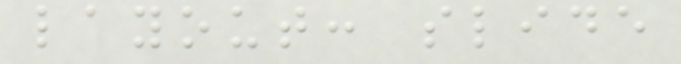layout: slide
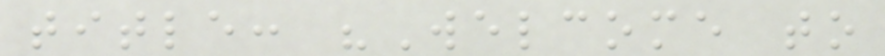title: "Welcome to
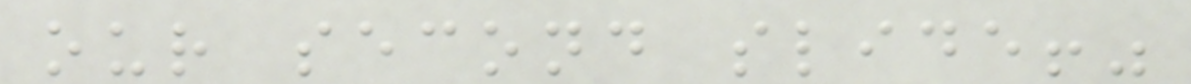our second slide!"
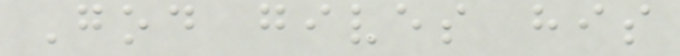God gives his
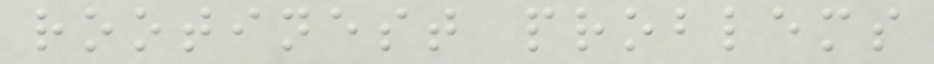rootinest problems
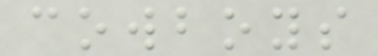cowboys
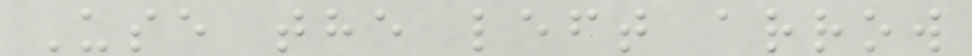Use the left arrow
